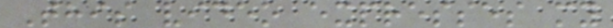This video expresses my
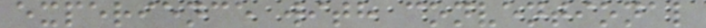experience with conventional
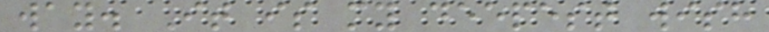way. It is my deepest wish
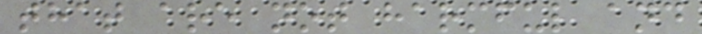that are not harmful and
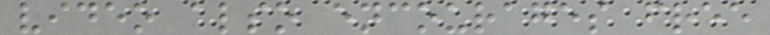video also encourages free
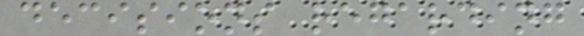decisions regarding
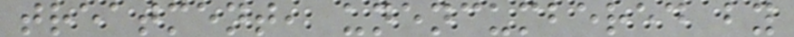treatment, unencumbered by
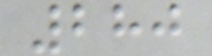280
